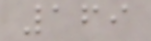169
